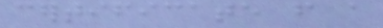certificate from a
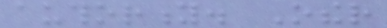authority. Other
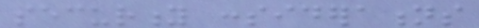security considerations
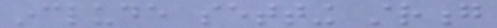include setting strong
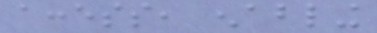access, enabling
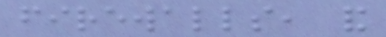firewalls, and
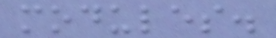modules.
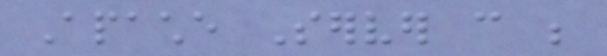Apache Server can be
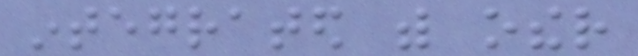integrated with other
